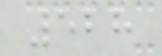528
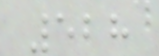528
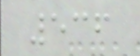536
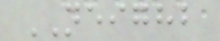NEIGHB
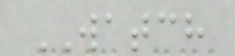WATCH
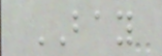BAY
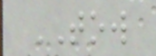TOW
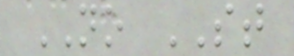NO ST
